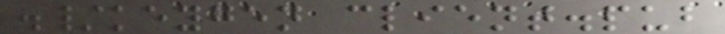./keygen client.pub
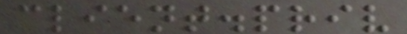client.priv
